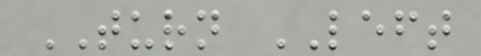TURN LEFT
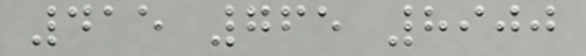415 765 8900
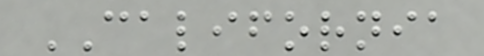CALIFORNIA
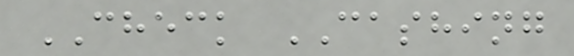CHECK CASHING
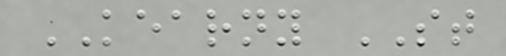KEARNY ST
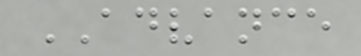ADVANCE
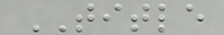TITLE
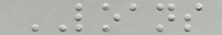LOANS
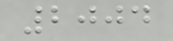2004
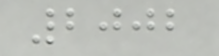2002
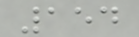154
